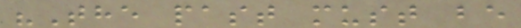"The past must be
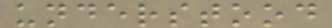understood
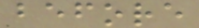before
